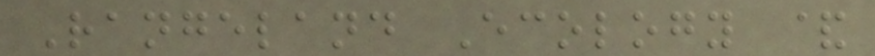Rangeland Ecology &
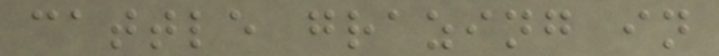cattle grazing in
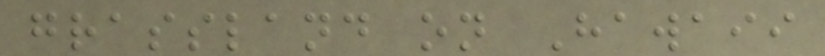grassland on Hawaii
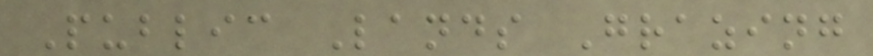Public Lands Grazing
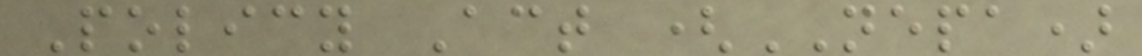Policy Act (NEPA)
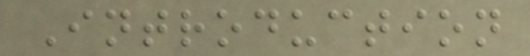Introduction
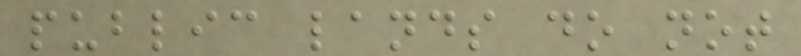public lands do not
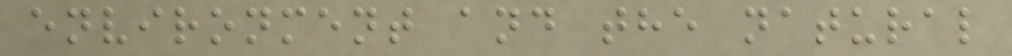environment and the natural
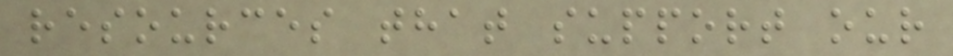resources that support our
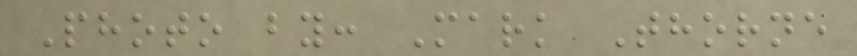Photo by: Mark Thorne
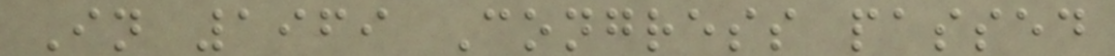In 1969 Congress passed
